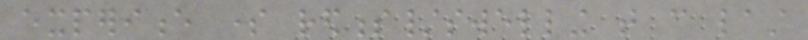experience some redness/swelling that can last
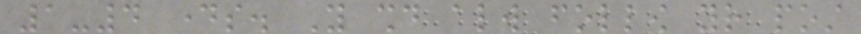1-4 days. You should always follow your post
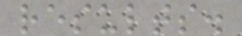results.
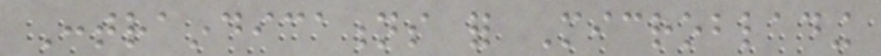Contraindications for Microblading
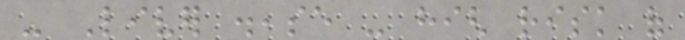- Liver disease - high risk of
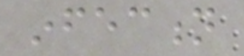infection
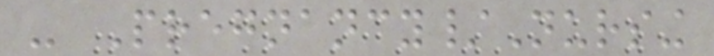- Pregnancy/Nursing
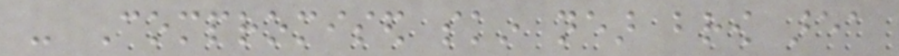- Compromised skin near brow area
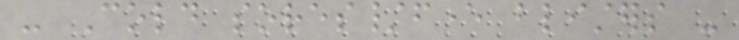- Cold sores/fever blisters -
